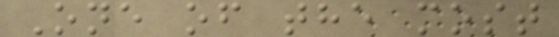One of the most
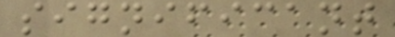significant
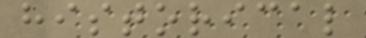historical
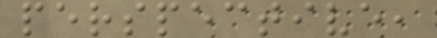perspective,
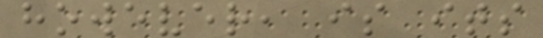however, is its
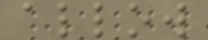allow
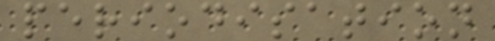periodisation
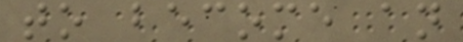to become an
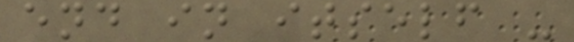end in itself -
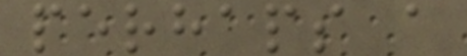perhaps a
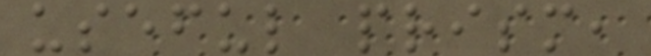useful prism,
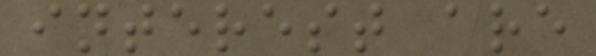interest are
